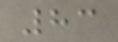83
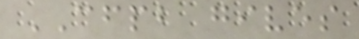CFPB gives
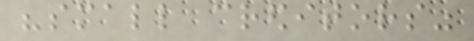"small creditors"
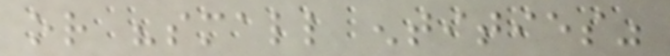or "small entities"
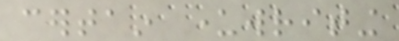certain underwriting
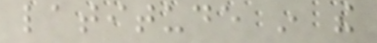latitude in the
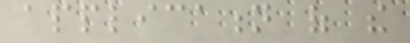application of the
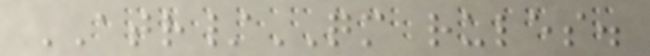ATR/QM rules.
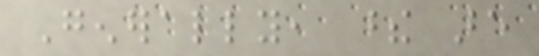Generally, these are
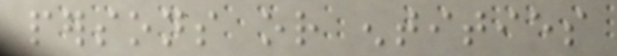persons or entities
